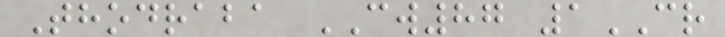Thodraba CW87 1CR
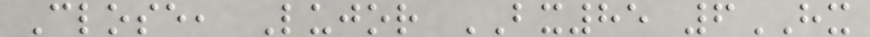Close, Lujor BX85 6HX
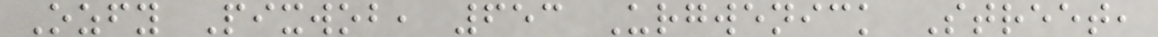Ozfy Pixwob, 653 Urgwenick Street,
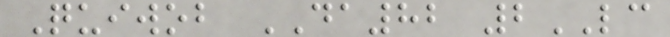Quiwob DA82 2LC
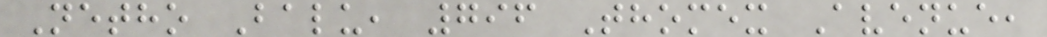Netho Balu, 796 Thomex Avenue,
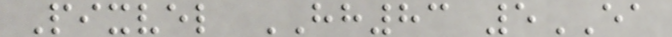Pixvel HH83 5EA
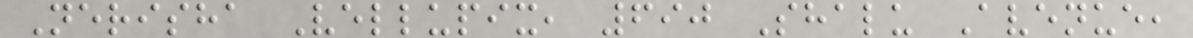Nerisha Vellupix, 690 Shalu Avenue,
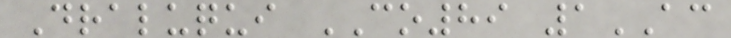Draluqui CO89 1AC
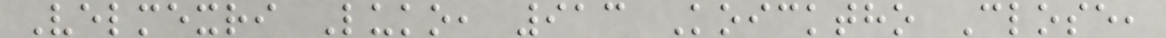Velmexri Luko, 913 Koicktho Close,
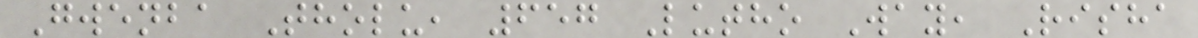Gwenba Tholu, 657 Lutho Way, Risha
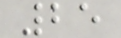25
